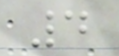4
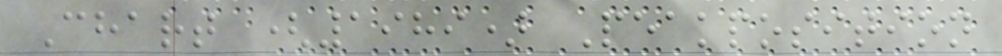Chart (1989) Peakposition
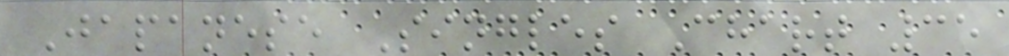Japanese Singles Chart 35
